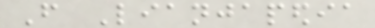From Lianjapedia
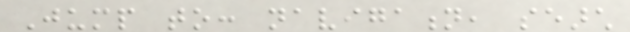Jump to: navigation, search
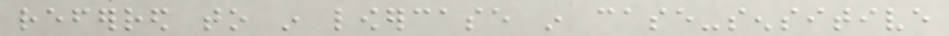referred to in lowercase in case-sensitive
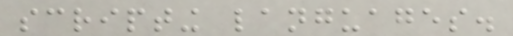scripting languages.
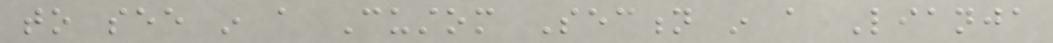to see in a Custom Section in a Lianja
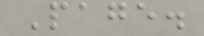Page.
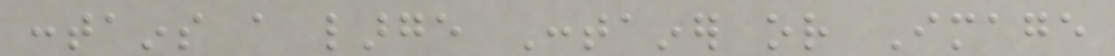contains a large Container or Image
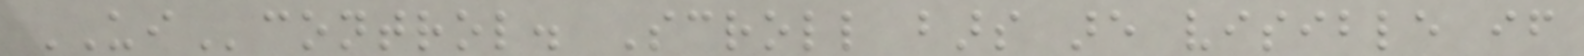UIcontrol. Scroll bars are visible if
